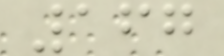167
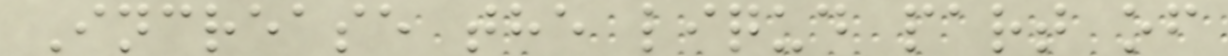Increase the liqud part of
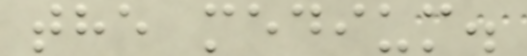the medium.
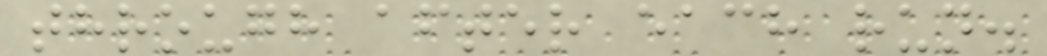through after each run.
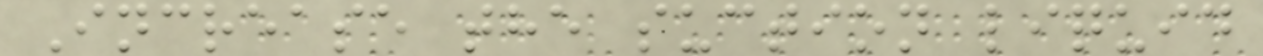Increase the suction liquid
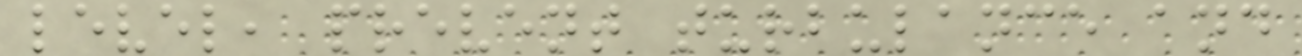level, prevent turbulance and
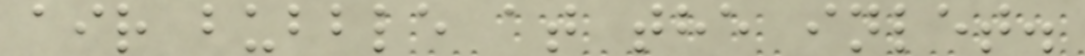air bubble at the inlet.
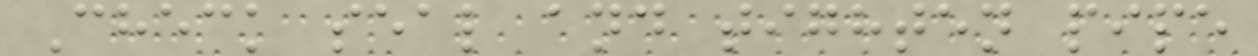Check seal and tighten pipe
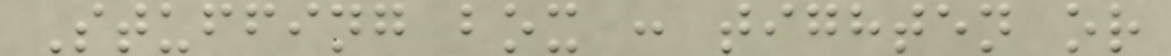Stuffing box : tighten or
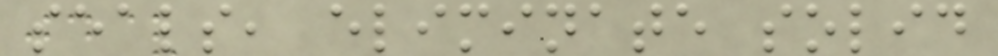seals, eliminate solid
